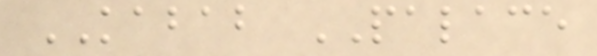KABAB PALACE
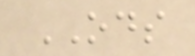ODS
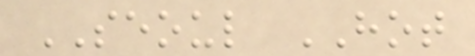SEOUL HOT
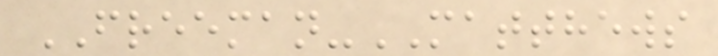FREEMAN-MATTHEWS
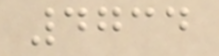4734
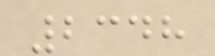2348
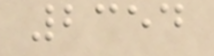2354
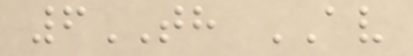6TH AV
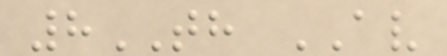8TH AV
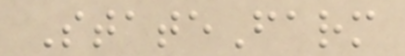StateFarm
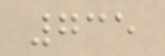735
